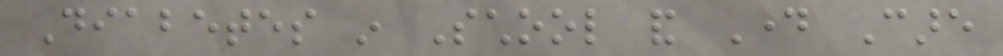Diabetes in School and Day Care
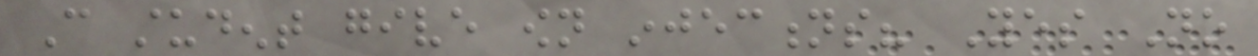Can student give own injections? Yes No
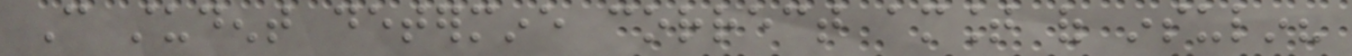Can student determine correct amount of insulin?
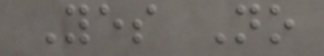Yes No
